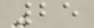25
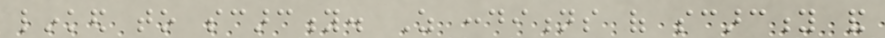linked to scarcity. As conditions of scarcity and
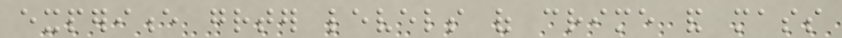experience greater levels of crime and mass
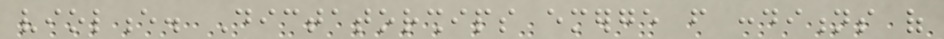violence. Dictatorships emerge from conditions of
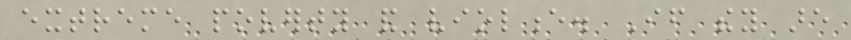extreme poverty and violence. If they are
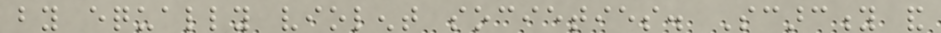by equally violent societies. Scarcity and
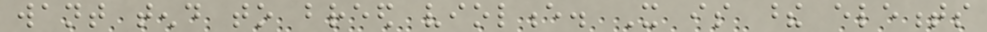want tend to breed violence. It is these elements
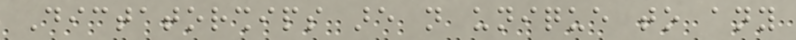Dictatorships are not unique to any
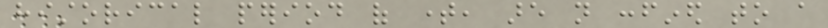historical period of time, are not confined to a
